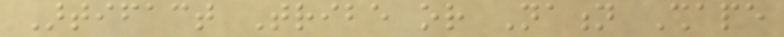Artifact Tribe or Nation Shape
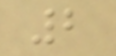2
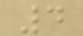4
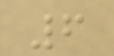6
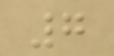7
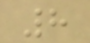8
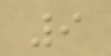9
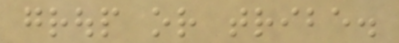group or tribe.
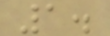1.
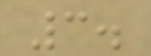3.
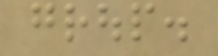group.
